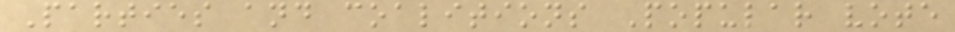Parties and coalitions Popular vote
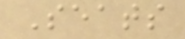Seats
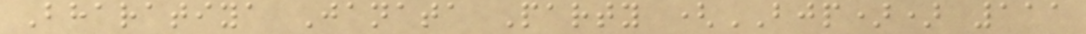Bharatiya Janata Party (BJP)) 111
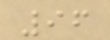96
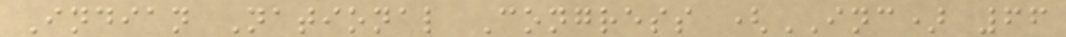Indian National Congress (INC) 66
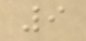9
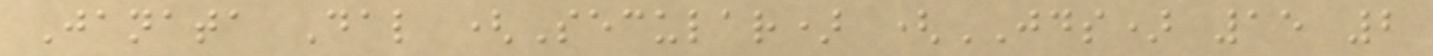Janata Dal (Secular) (JDS) 15 2
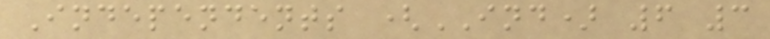Independents (IND) 6 3
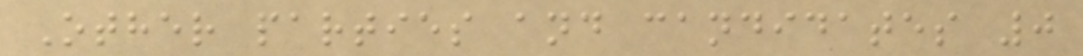Other parties and candidates 0
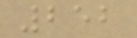252
